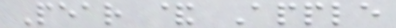Pear & Apple
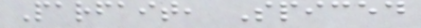Parfait, Spiced
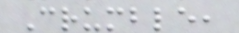Crumble,
